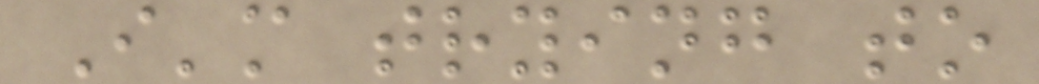I'm trying to
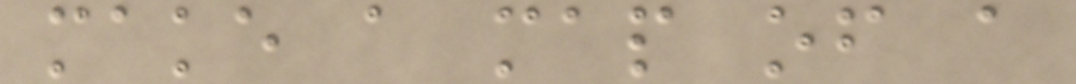make a map of a
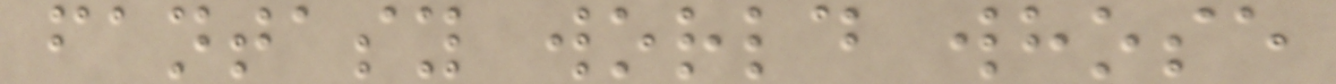fantasy world whose
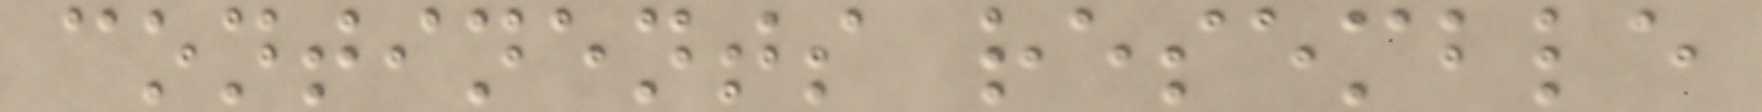continents resemble
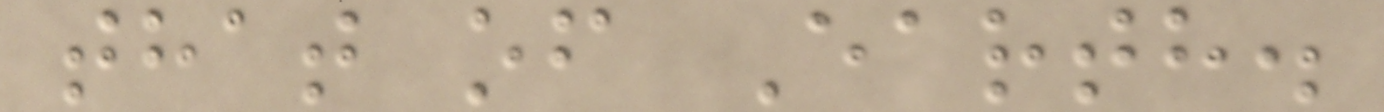that of Earth.
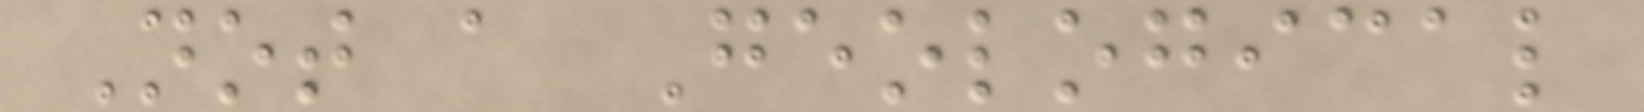Not a Geological
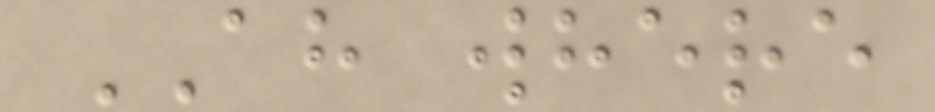AH where
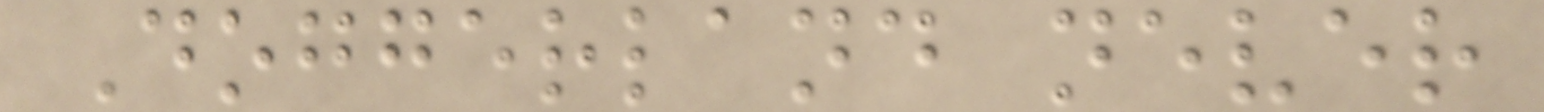Doggerland never
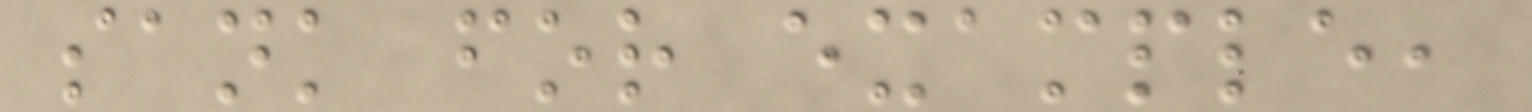sank for example,
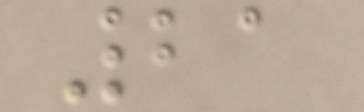21
